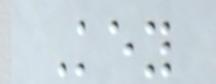Key
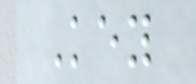Key
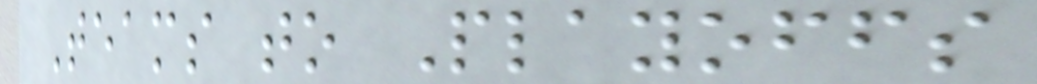Teams to Playoffs
